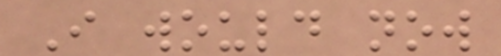I would now
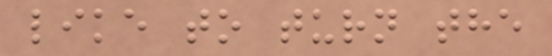like to turn the
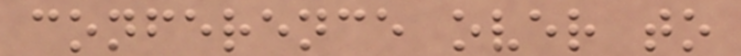conference over to
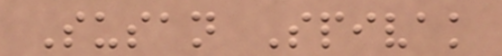Susan Spivak
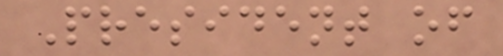President of
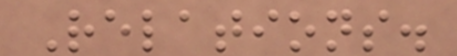Relations.
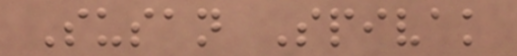Susan Spivak
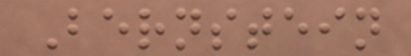Bernstein
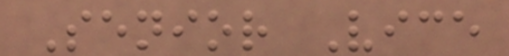Senior Vice
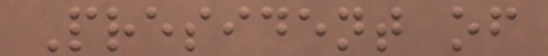President of
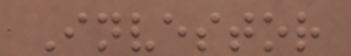Investor
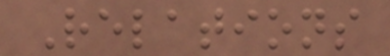Relations
